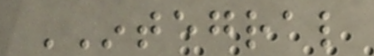INTEGRAL
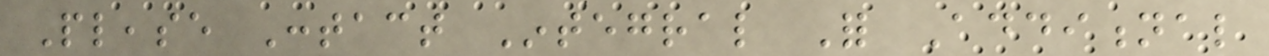Please Contact Integral For Additional
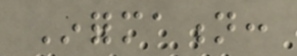Information:
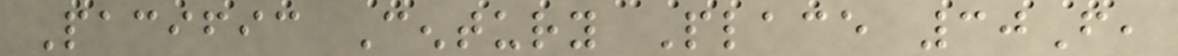Pacific Century Place 30F,
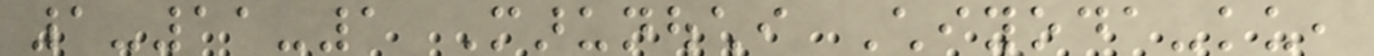1-11-1 Marunouchi Chiyoda-ku,
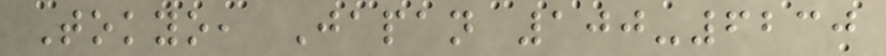Tokyo, Japan 100-6230
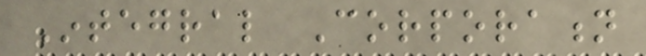Integral Corporation
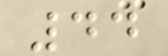44
